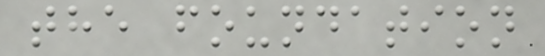the foundation
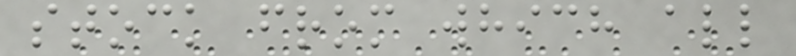stock from which all
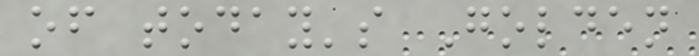of today's Golden
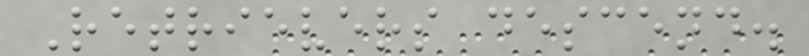Retrievers descend.
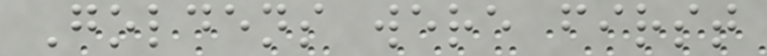Goldens were first
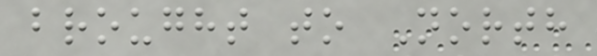brought to North
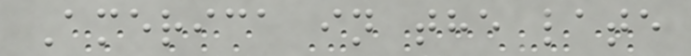America in the late
